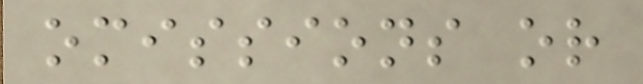omissions or
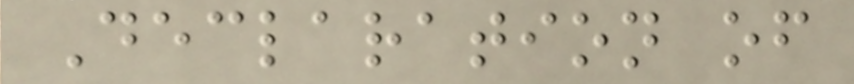Declaration of
